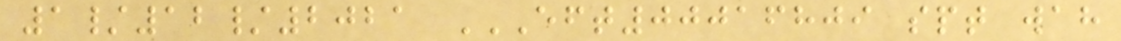1/12/2021 EFT00016809 SPT WAH
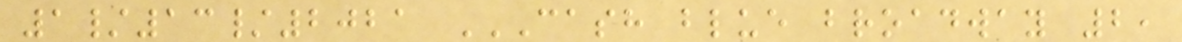1/13/2021 CASH BLUE BROADWAY 2,
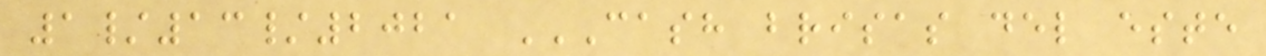1/13/2021 CASH BRISAS DEL ESTE
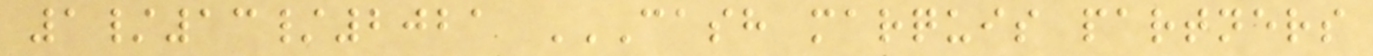1/13/2021 CASH MARQUIS PARTNERS
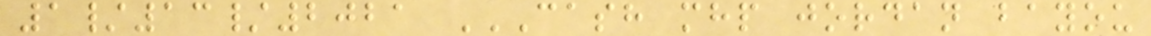1/13/2021 CASH MHP JORDAN BAYOU
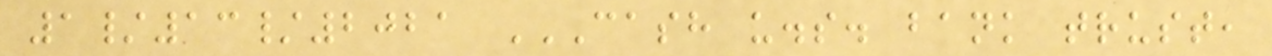1/13/2021 CASH U.S. BANK TRUST,
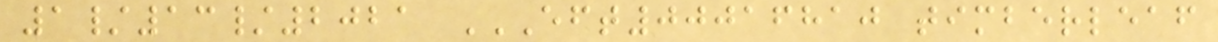1/13/2021 EFT00016810 TIMBERLEAF
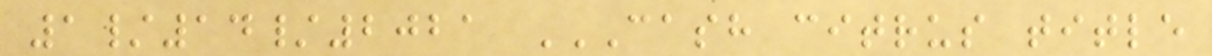1/14/2021 CASH CITRUS TITLE
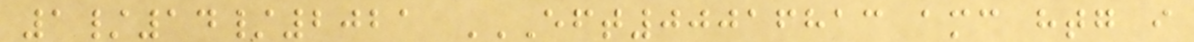1/14/2021 EFT00016813 AMC HTG I
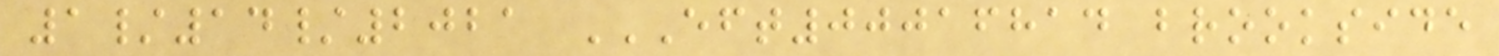1/14/2021 EFT00016814 BROOKSIDE
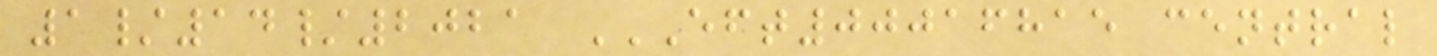1/14/2021 EFT00016815 CENTRAL
